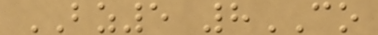BZ5 8CO
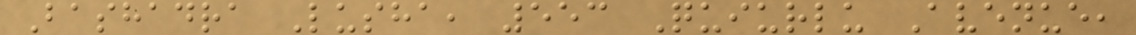Bashadra Lusha, 553 Quiurlu Avenue,
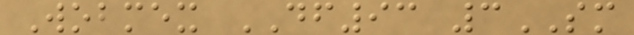Wobmex DF93 3SM
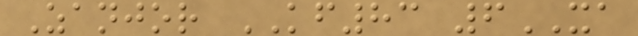Zanjor KF83 6XA
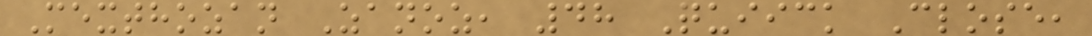Mexthozan Zanoz, 48 Quiick Close,
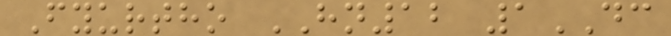Fyurtho HN12 1DC
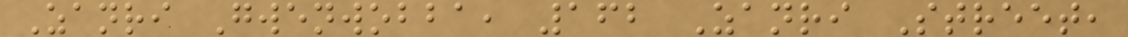Zanri Gwenwobba, 162 Zanri Street,
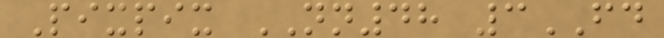Pixpix NN48 3FD
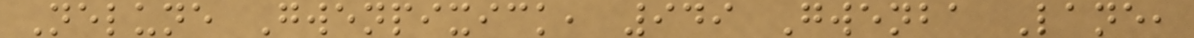Nelune Gwenpixick, 949 Gwenba Lane,
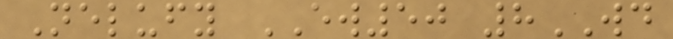Nelufy EW50 8WD
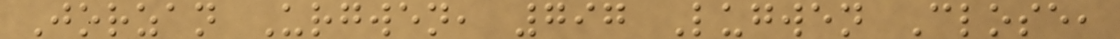Jorzan Urgwen, 797 Lugwen Close,
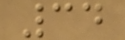34
